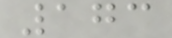173
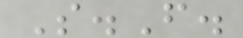S.F.
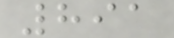891
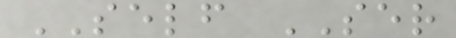SELF SER
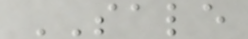SALE
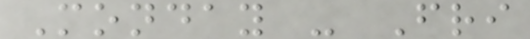Monday - Fri
